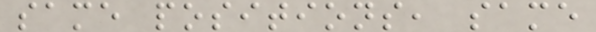same positions, same
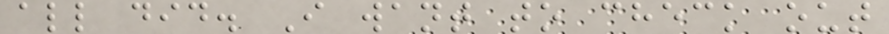all did. I want to check out
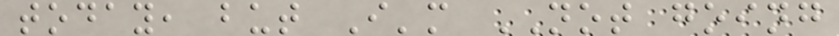today, but I'm NOT going
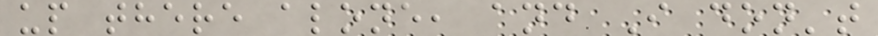up there alone, and I don't
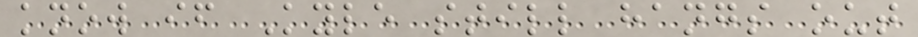know if Kyle still hangs out
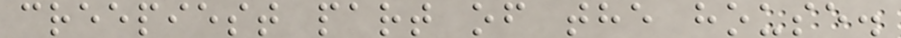creepiest part of the house.
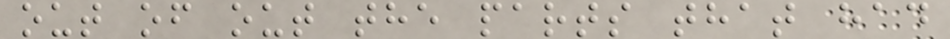out of out the parts that had
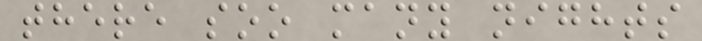there soo many nights
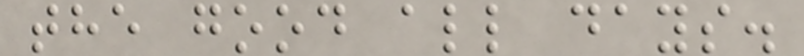the good all days.
